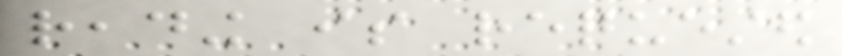reading is requested
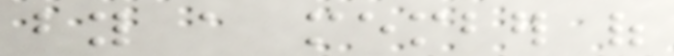by a member of
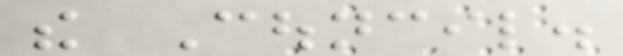the Council.
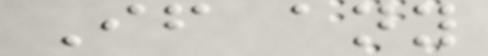If any
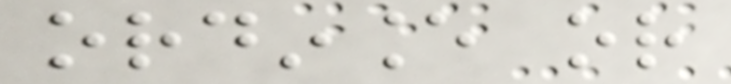ordinance or
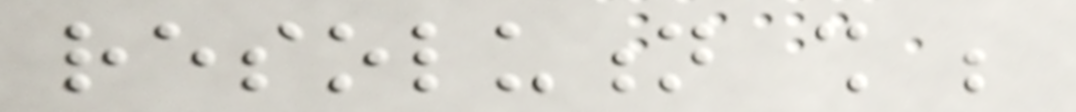resolution shall be
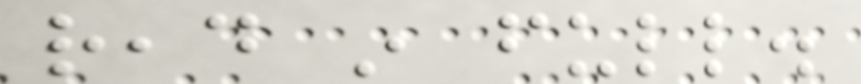read in full.
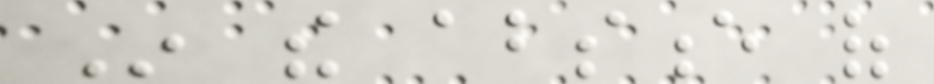In the absence of
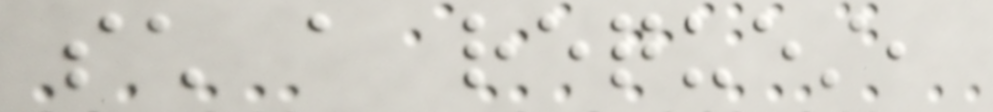such a request,
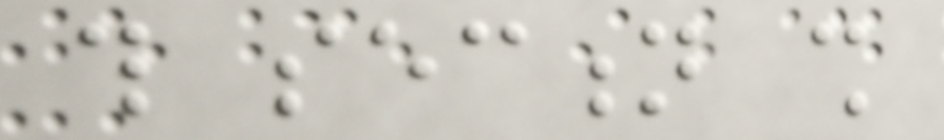this section shall
